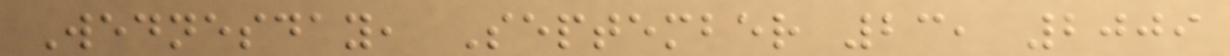Wednesday, September 23, 2009
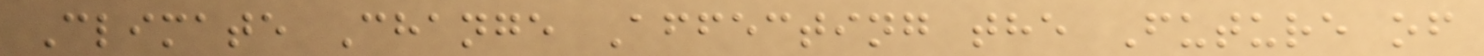Climate Change Affecting the Future of
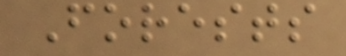Forests
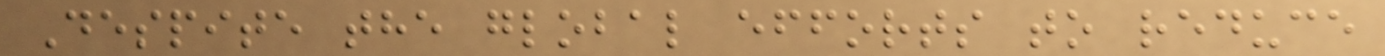Despite the global efforts to reduce
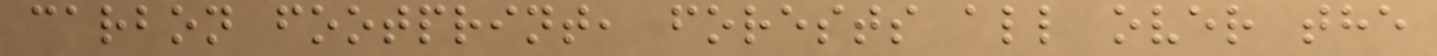carbon footprint, forests all over the
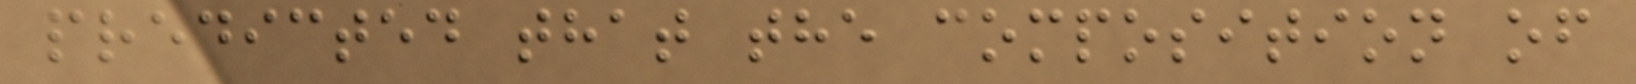predicted that the composition of
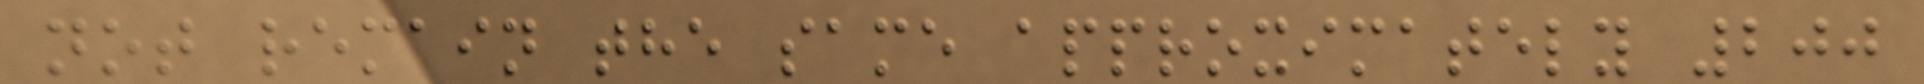not remain the same approximately 200
